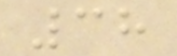38
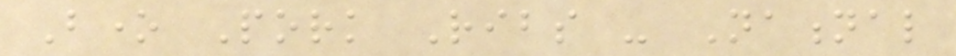Bone Pork Ribs - National
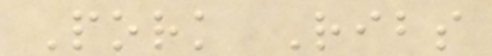Pork Ribs
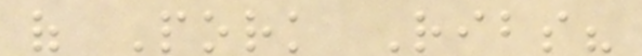of Pork Ribs?
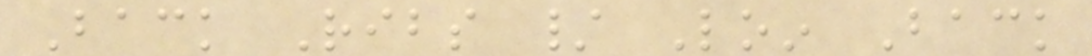Back Ribs / Loin Back
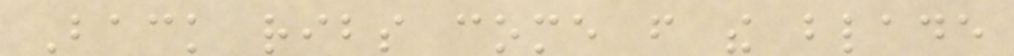Back ribs come from the blade
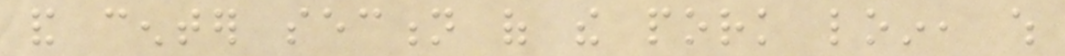and center section of the pork loin, which
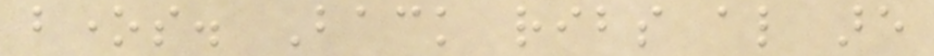bones. Back ribs also are
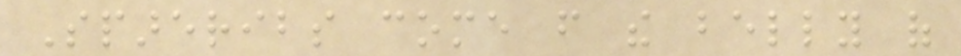Spareribs come from the belly of
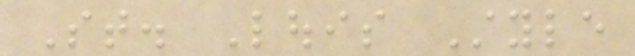St. Louis Style
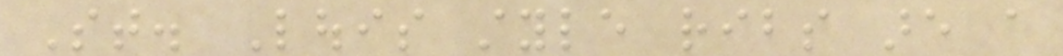St. Louis style ribs are a
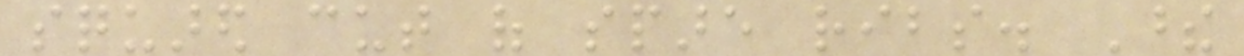squared cut of spare ribs. These
